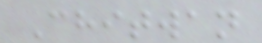Chitwan
